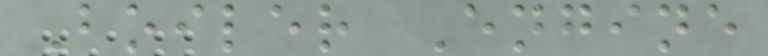Boiler Engine
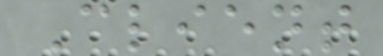Client
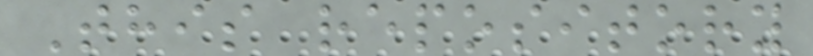This repository
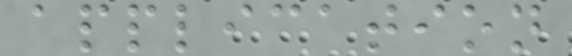application
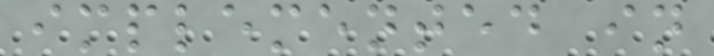implemented in
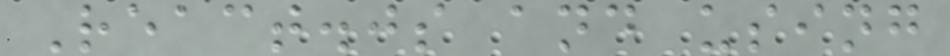React.js and using
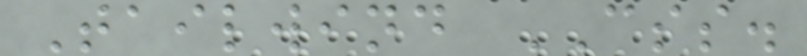Tailwind CSS.
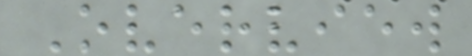Overview
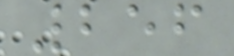256
